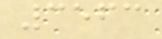3563
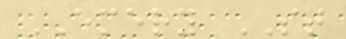EMERY ST
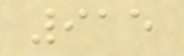915
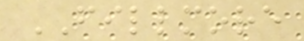FILLMORE
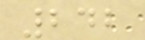242
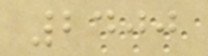2400
